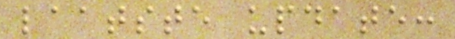laatste update:
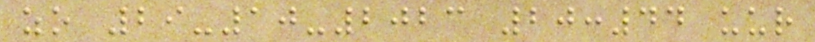zo 29-10-2023 20:44 uur
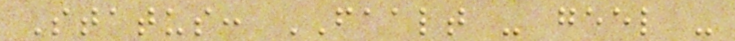Status: FAALT - geel -
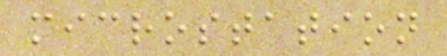microstation
